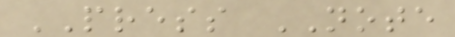PRESS NOTE
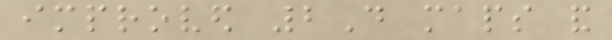improved 2D maps and
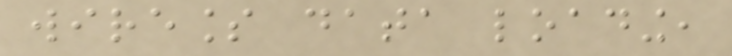wireless data loading,
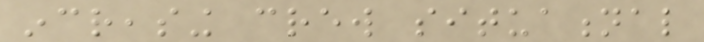increasing crew situational
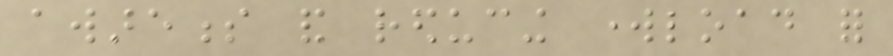awareness and reducing workload for
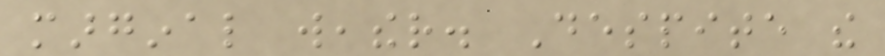marginal weather. Despite the
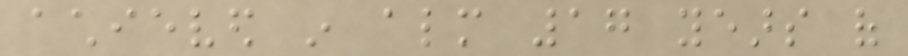achieved in almost 17 years of
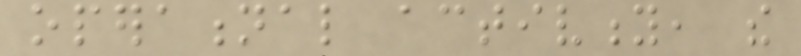operational activity, the
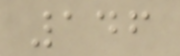146
